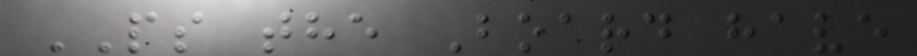PS the Board have
